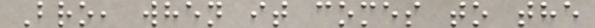Bro, when it comes to the
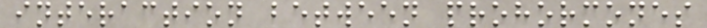interaction between prohormones
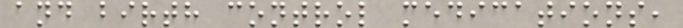and birth control medications,
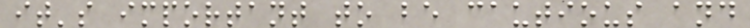it's important to be cautious and
